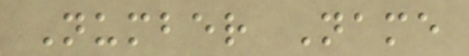Number Name
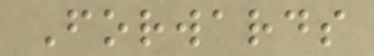Forwards
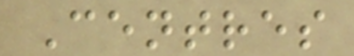Centres
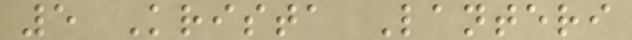5 Krista Lanteri
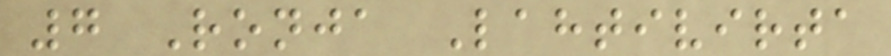7 Ronja Lahtivirta
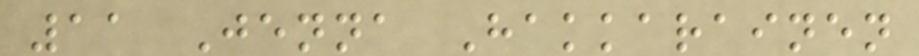11 Jenna Hakkarainen
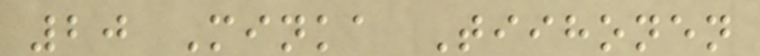20 Minka Tiihonen
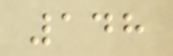148
